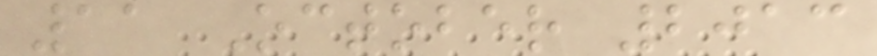11 October 2013
